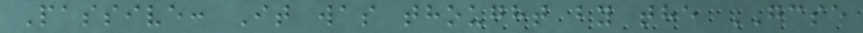Passive: It was thought by the GCSE
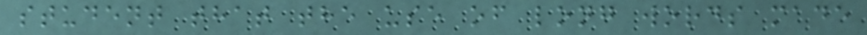student that the use of long words made
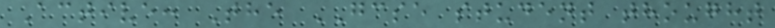Active: The GCSE student thought
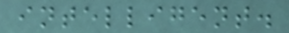intelligent.
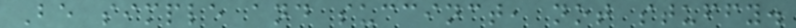Be simple and succinct, not stuffy.
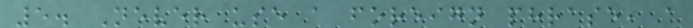5. Never use a foreign phrase, a
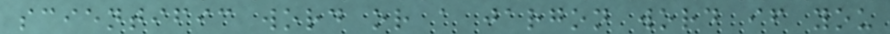scientific word or a jargon word if you
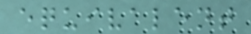equivalent
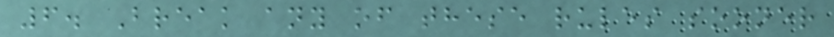6. Break any of these rules sooner
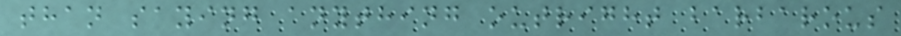than saying anything outright barbarous
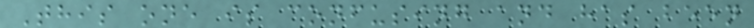This one is confusing and has been
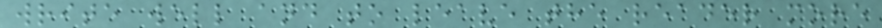write well and to leave the reader more
